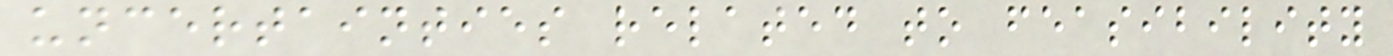uncertainties related to feasibility
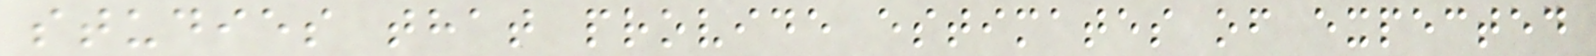studies that provide estimates of expected
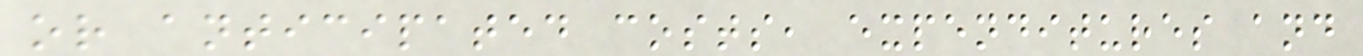or anticipated costs, expenditures and
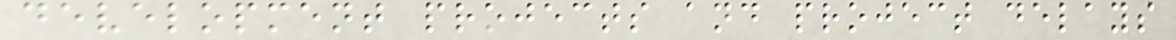development projects and project delays
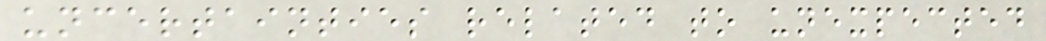uncertainties related to unexpected
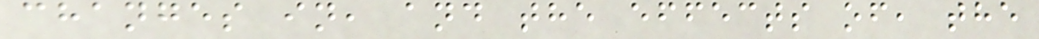changes in, and the effects of, the
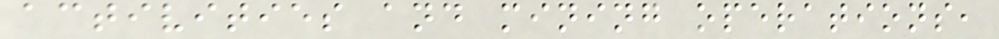activities and mining operations,
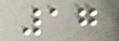17
